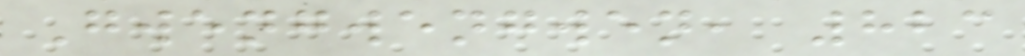Gwengwengwen, 823
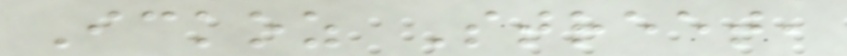Ickoz Street,
